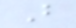B
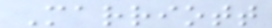Marriott
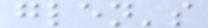glen's
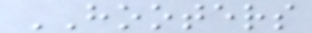HOOTERS
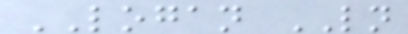LOGAN LN
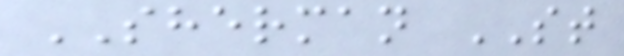SHERMAN ST
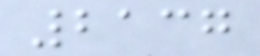2137
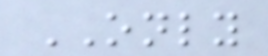ONLY
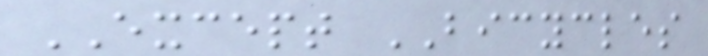EXCEPT BICYCLES
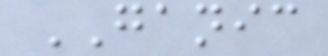GANIC
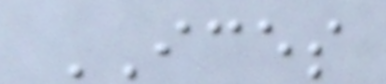ICES
